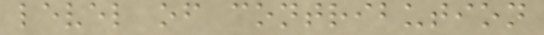level of contribution
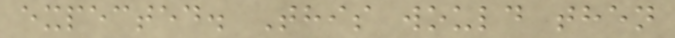expected. This would then
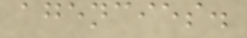agencies.
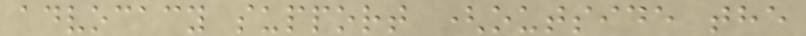advocacy support (outside the
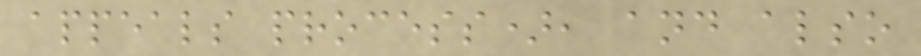appeals process), and also
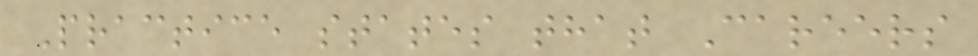Practice states that Careers
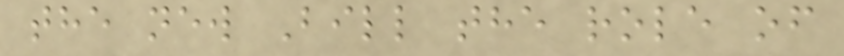the new Bill the role of
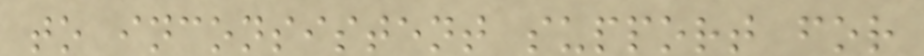to inconsistent support for
